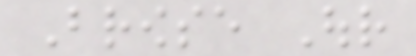Browse Our
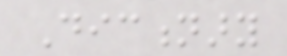Dictionary
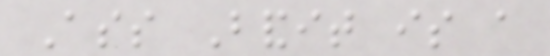Ass Bandit is a
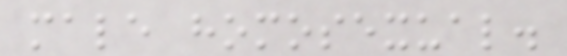male homosexual.
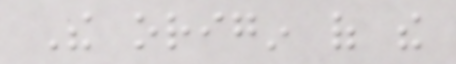The origin of the
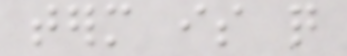term is quite
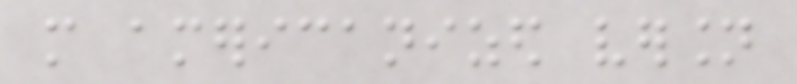more americanized version
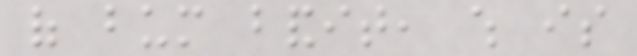of bum bandit, which is
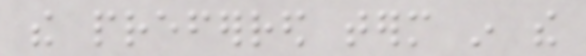the preferred term in the
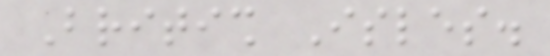British Isles.
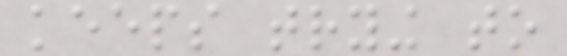keeps trying to
